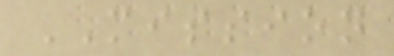MISSION
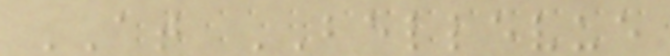AT BELLEVUE
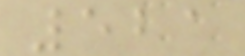521
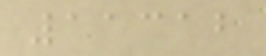11312
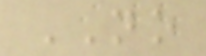NO
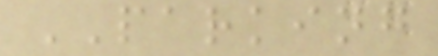PARKING
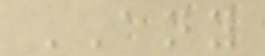ANY
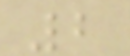2
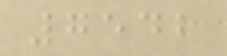7542
